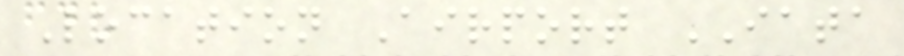Location Airport IATA
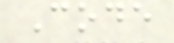Code
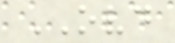OVD
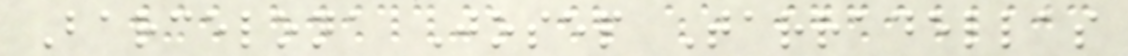Barcelona Josep Tarradellas
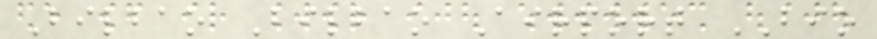Bilbao Bilbao Airport BIO
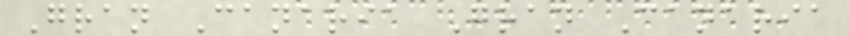Gran Canaria Gran Canaria
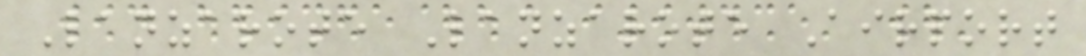Lanzarote Lanzarote Airport
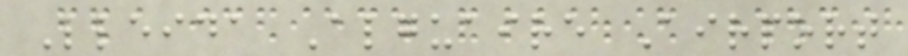Lleida Alguaire Airport
